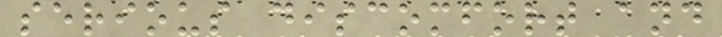serious discomfort and
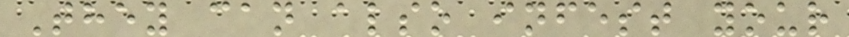They can also infest your
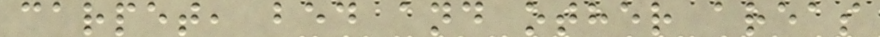carpet, bed and other areas
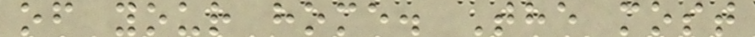of your home. The most
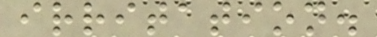irritation.
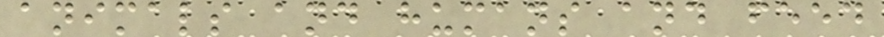animals and humans and feed
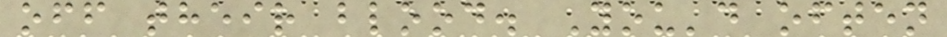off their blood. You'd often
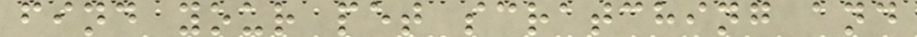find your pet scratching and
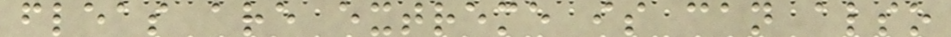fleas are extreme is can also
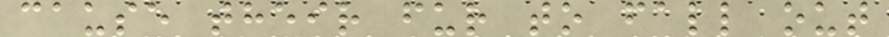cause their fur to fall out
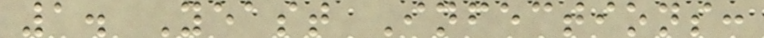1. Yeast Infections:
